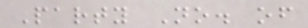Party No. of
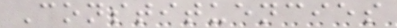Constituencies
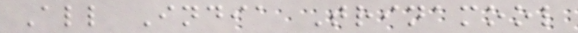All India Trinamool
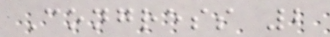Congress 2
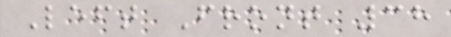Left Front 38
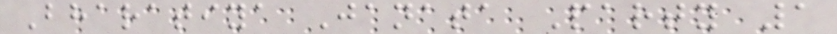Bharatiya Janata Party 1
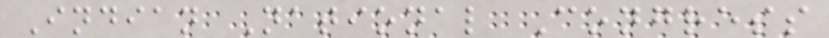Indian National Congress
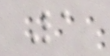1
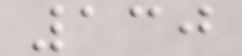130
